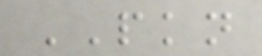PKN
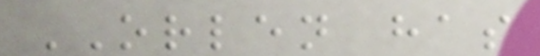ORLEN has
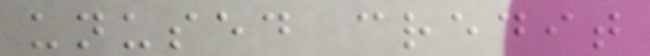unused credit
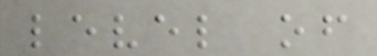level of
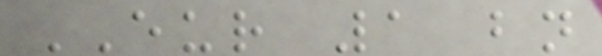EUR 1 bn
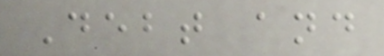Debt and
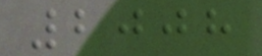2008
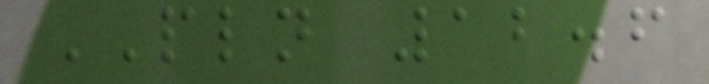PLN 12.6
